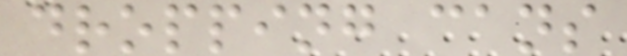dropping cans
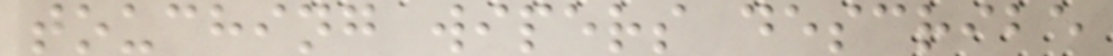touching wipers describe
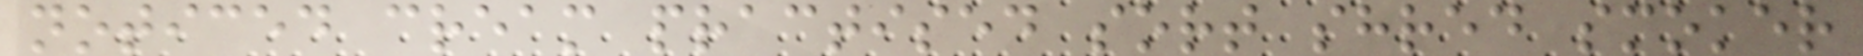noticed cream practised sort shred smoker
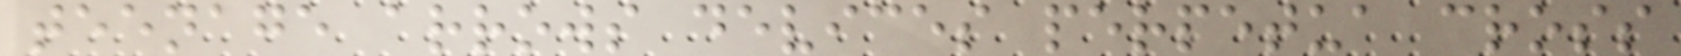teenage arrows devices perpetua cross
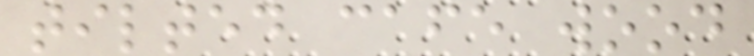tilted cafe wood
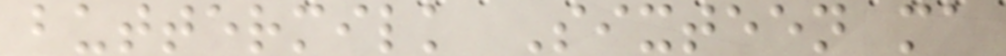buttermilk Sixteen ma
